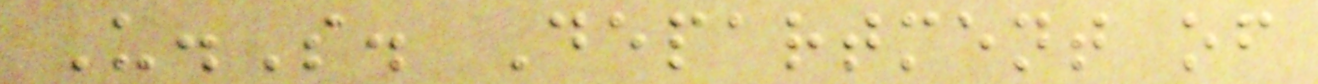U.S. Department of
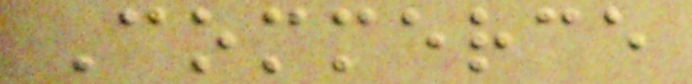Commerce
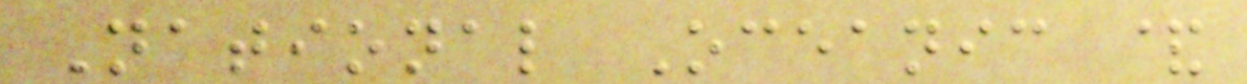National Oceanic &
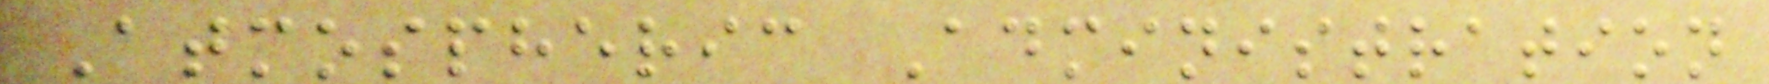Atmospheric Administration
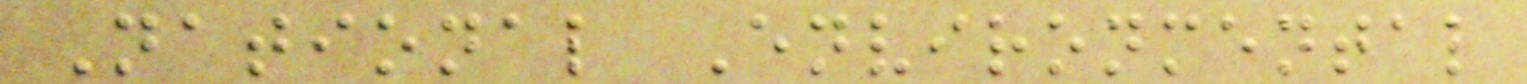National Environmental
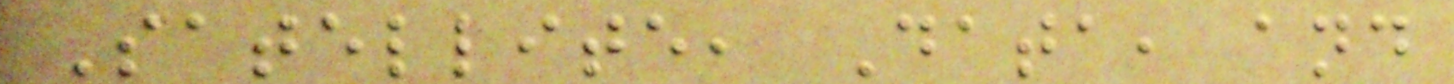Satellite, Data, and
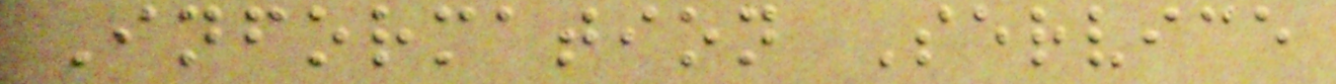Information Service
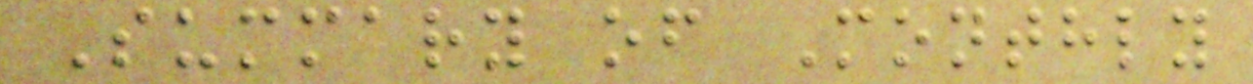Summary of Monthly
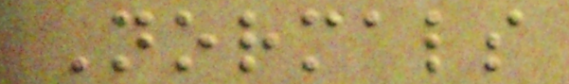Normals
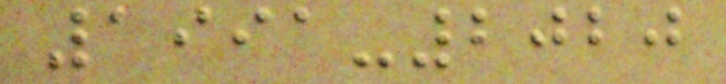1991-2020
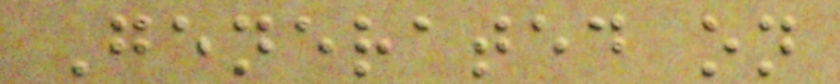Generated on
